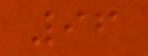96
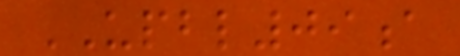UPBL09a
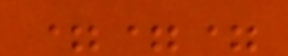===
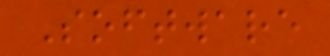Software
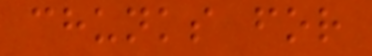chunks for
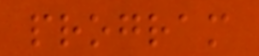program
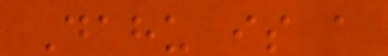Dahu is a
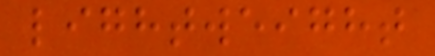lightweight
